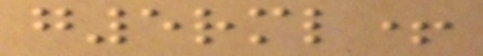g5rml+
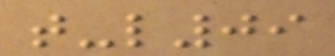t-l09
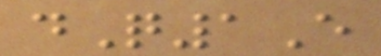dQ1E
